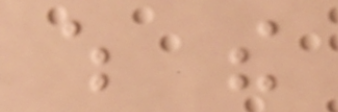which the
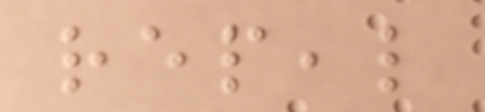repeal
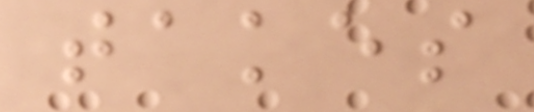takes
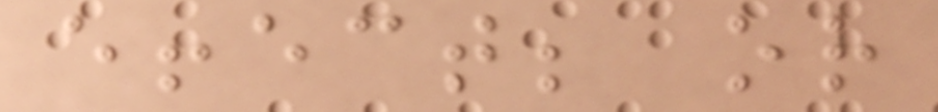effect; or
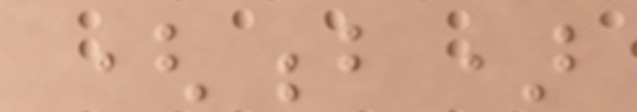(b)
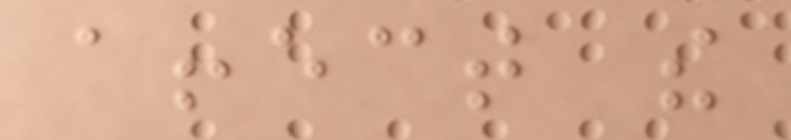affect the
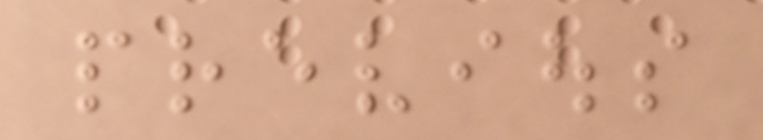previous
